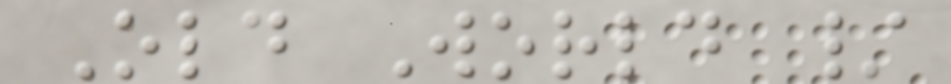Old World /
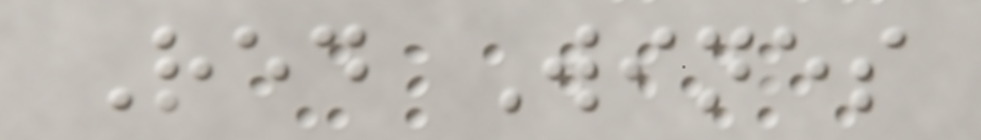Red Wines
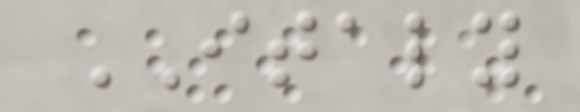ITALY
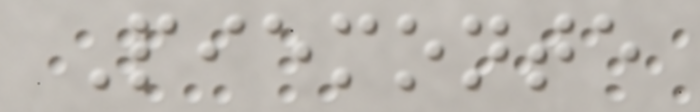Piemonte
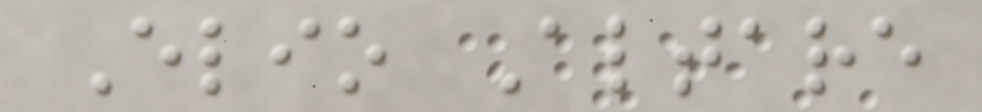Elio Altare
